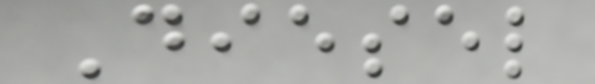Diesel
